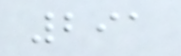291
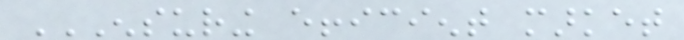ENSURING EFFICIENT MARKET
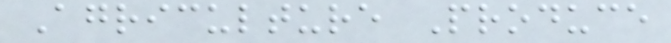Agriculture Produce
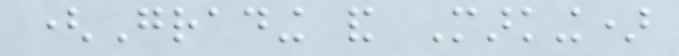(Grading and Marking)
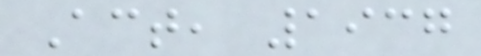Act, 1937
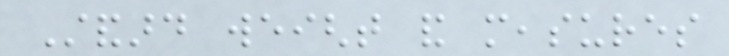Standard weight and measures
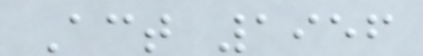Act 1956
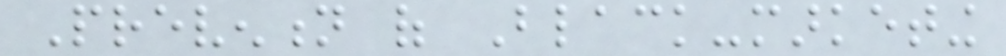Prevention of Black-marketing
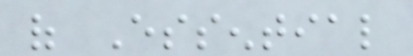of Essential
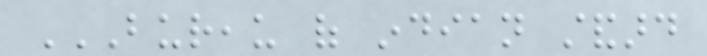BUREAU OF INDIAN STANDARD
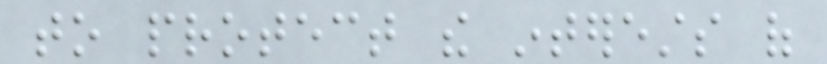to protect the interests of
